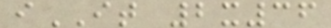iIT 2x36
